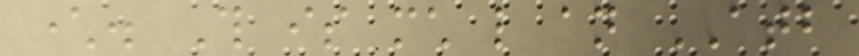character. This is much like an ATB
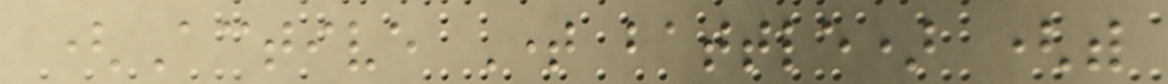(Active Time battle) (with
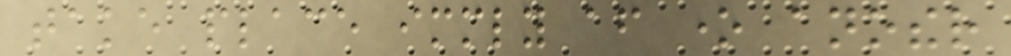take place immediately after one another
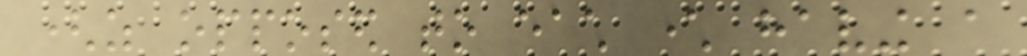(as opposed to each character having a
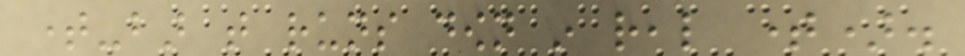time-bar that runs down in real time).
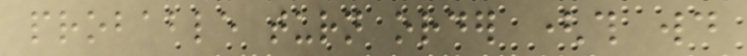probable turn order (this would
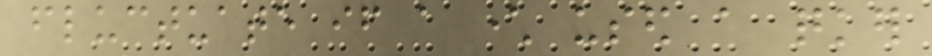fluctuate if a character used a quicker
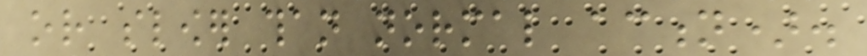or slower than normal action).
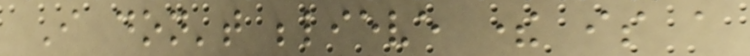I don't believe there is a
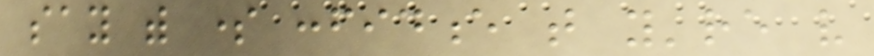say with some confidence that you're very
